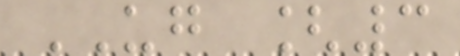UG [3
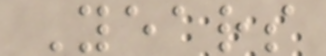Years
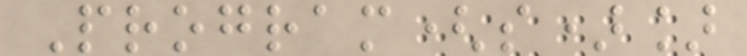Program(s)]
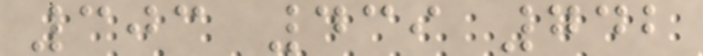303 439 742
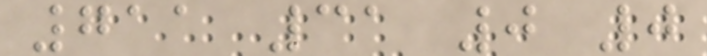711 31 0 0
